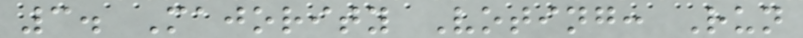3. Majority Voting: Run
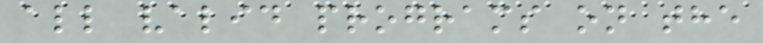all valid programs on the
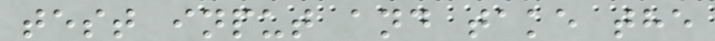test input and take the
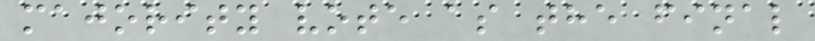majority vote as the final
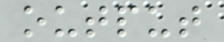output
